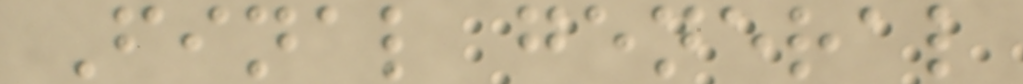Final general
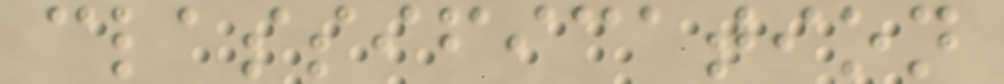classification
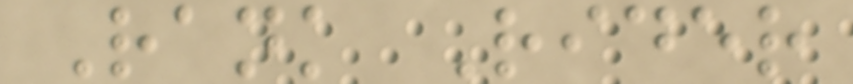Rank Rider
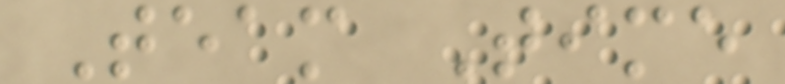Team Time
